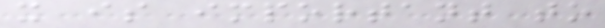it is important to
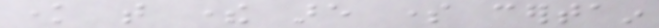know that there are some certain
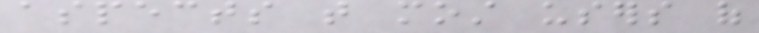aspects that most users of
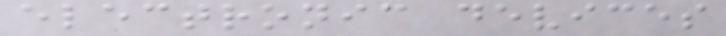electronic devices
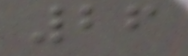26
